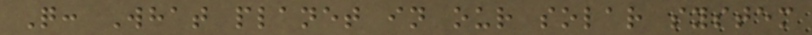Q: What planet in our solar system
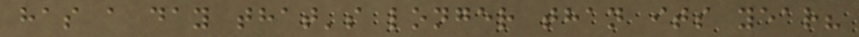has a day that's longer than its year?
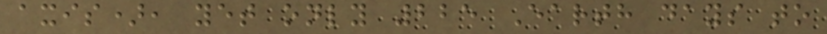axis), yet only 225 Earth days to
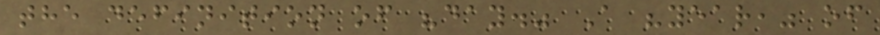the definition of "day." A "year," of
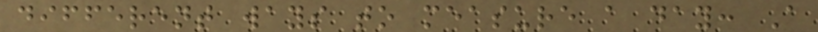different ways to measure a day: A
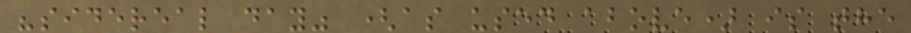"sidereal day" (as used above) is the
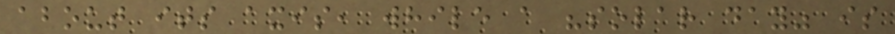about its axis, while a "solar day" is
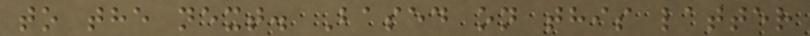to the next. Based on this latter
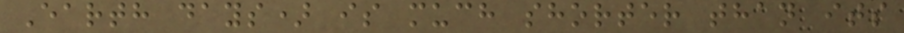Earth days) is much shorter than its
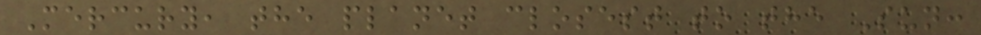Mercury, the planet closest to the Sun:
